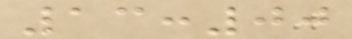13:00
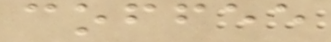coffee
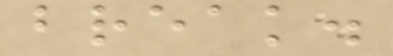break.
